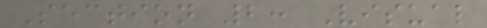Section 2: Visual
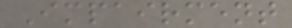Impairment
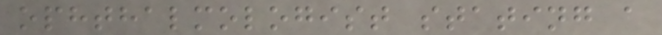ophthalmologist stating a
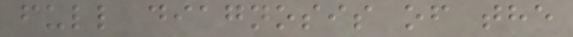full diagnosis of the
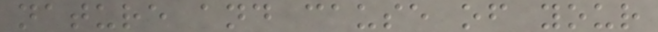nature and cause of your
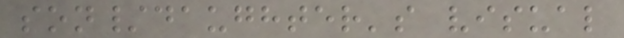son/daughter's visual
